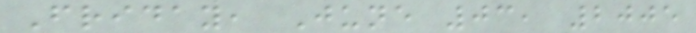Friday, June 03, 2005
